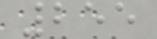255
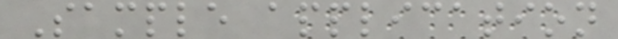Sample application
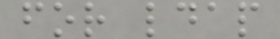for ldap
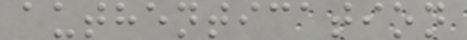authentication
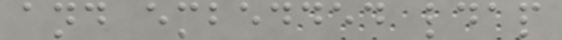and embedded ldap
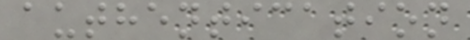authentication
